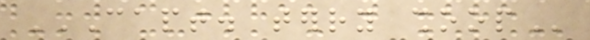CAPT. TERRY SHOOP
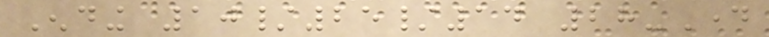Ending 10/25/14 28-Day
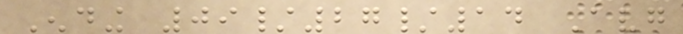Ending 09/27/14 Avg
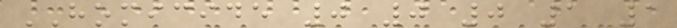HOMICIDE 0 0 0 1 1
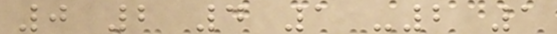0 2 4 1 -2 1
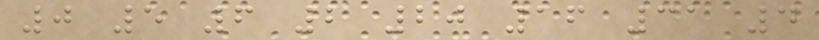0 5 6 2 20 16 31 4
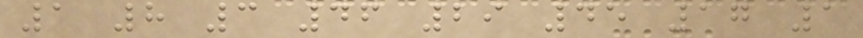1 8 3 46 29 45 17 1
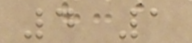4 1
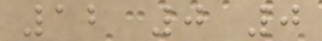12 0 0
